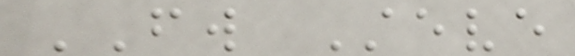FW Steve
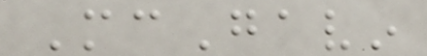McGavin
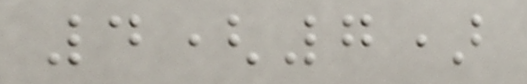4(7)
